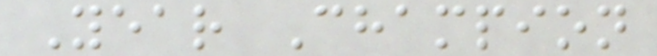Year Champion
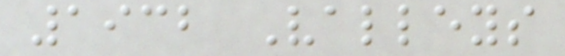1932 Valleys
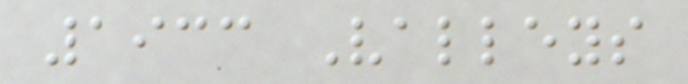1933 Valleys
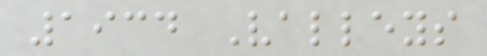1934 Valleys
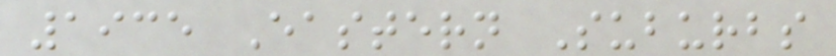1935 Eastern Suburbs
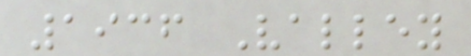1936 Valley
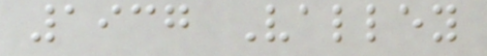1937 Valley
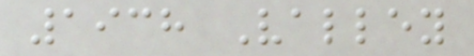1938 Valley
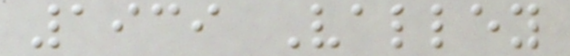1939 Valley
